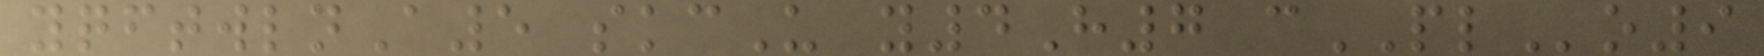yqftwlnA5 skcU y4H7 cPLo9
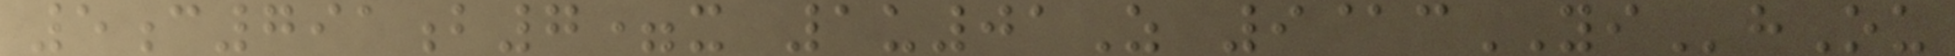5c791b7=x 1u01Z 9@cYIhOu
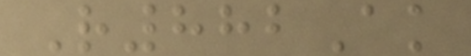R882Ak
